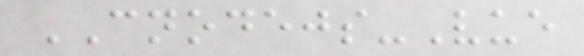CNODEJS-Vue
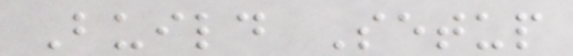Build Setup
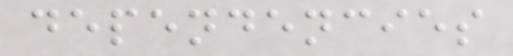dependencies
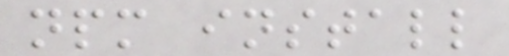npm install
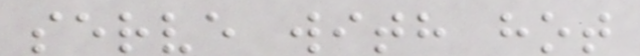serve with hot
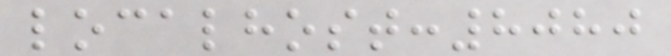localhost:8080
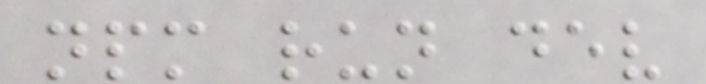npm run dev
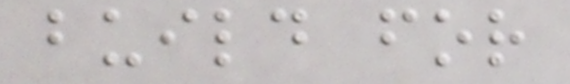build for
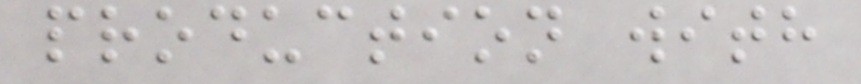production with
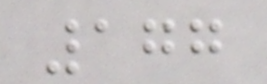177
